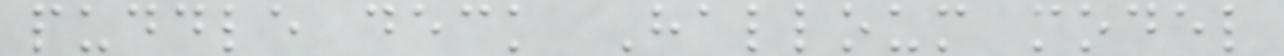puddle deck Halloum model
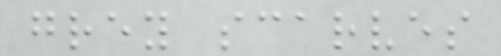grey scarves
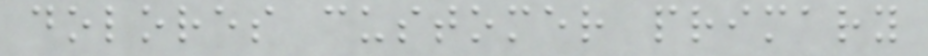dolores customer primary
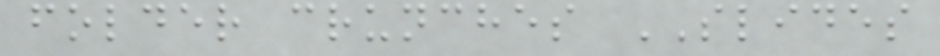folder crunches SLIDES
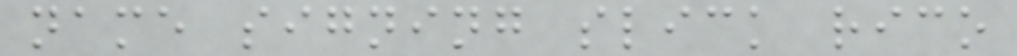name signing slick rico
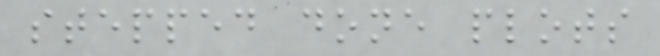stepped done plots
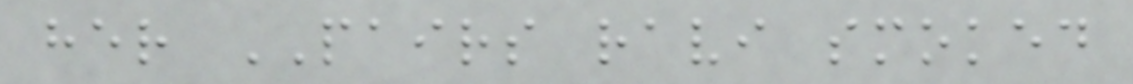her PAIRS ravi smoked
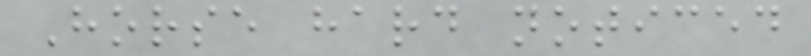Horse hard noticed
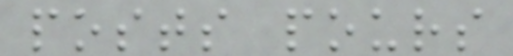posts pours
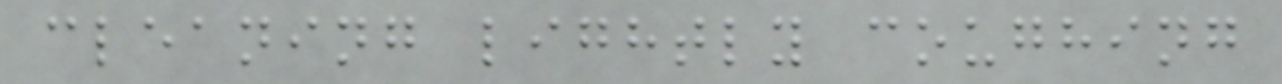cleaning lightly coughing
